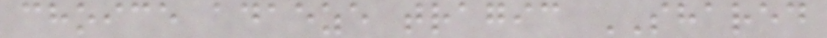choice adaeze tragic SHARED
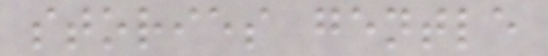stories gentle
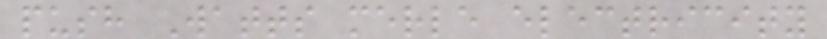push Watts merle electricity
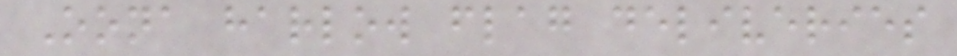Oona harlow flag deliveries
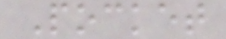Pocket
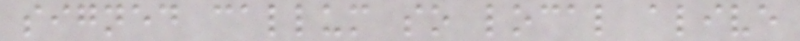signed callum so local alive
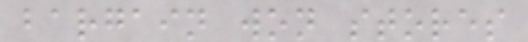bargain won stores
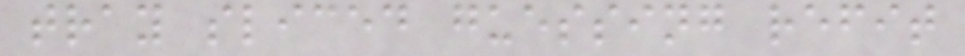tray sliced guessing refit
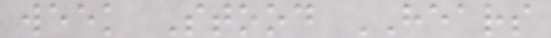week Stood HEARS
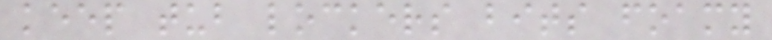keep tub lockers bits foamy
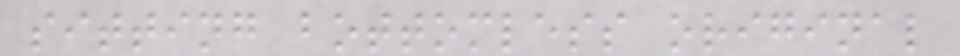sitting bottomless original
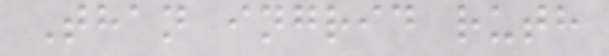Than ingrid ruth
